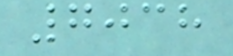7038
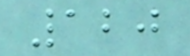120
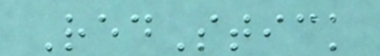RedStick
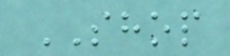SHOP
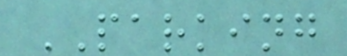PARKING
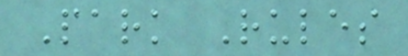Park Rules
